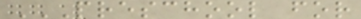PRESCHOOL FOR
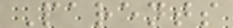Parents
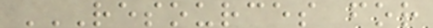RESOURCES FOR
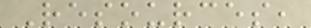Resources,
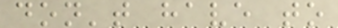don't have to
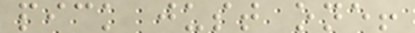pick just one!
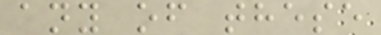any of these
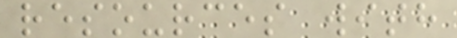resources with
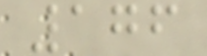176
